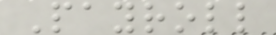Payroll
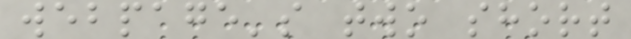webpage's two short
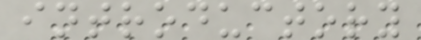introductory
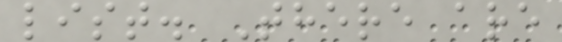list. There are
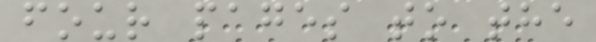four pages to the
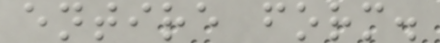entire form.
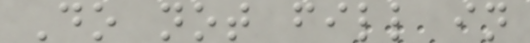Do not fill in
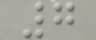7
